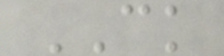CK
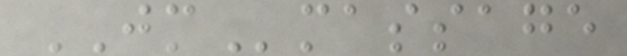JMmassage
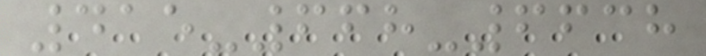415-668-6638
